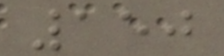150
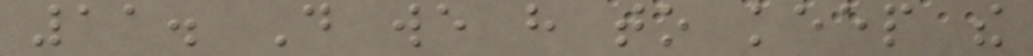11. Do we have to keep the
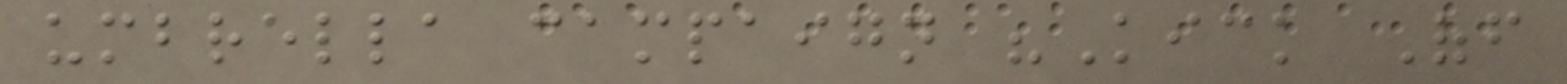umbrella campaign "Kick Off
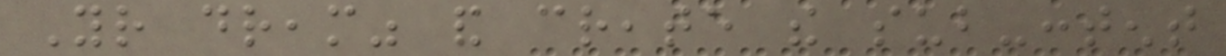Your dream" and create the sub-content
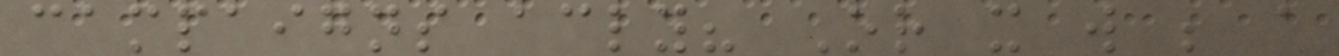campaigns accordingly? Or it will be a
